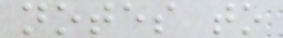notes to
